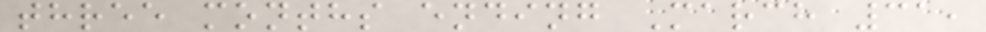three months ending March 31,
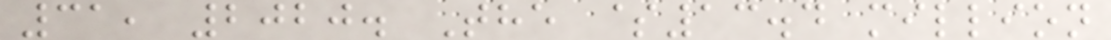31, 2020. The $13.4 million
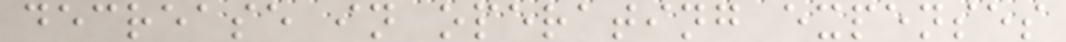decrease in operating expenses
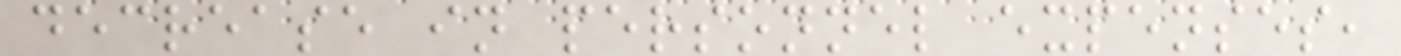decrease in personnel expenses,
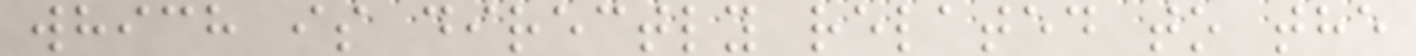which is directly related to the
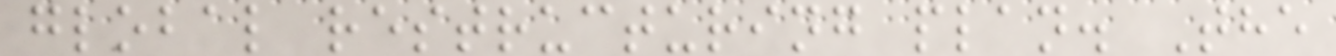global restructuring plan. The
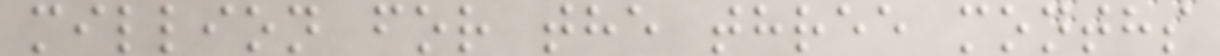million for the three months
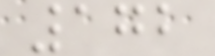172
